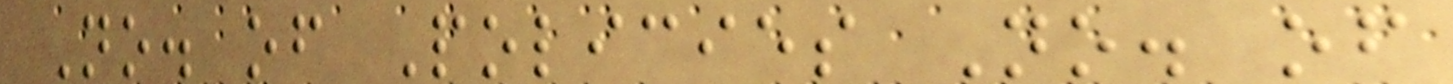No. of Policies No. of
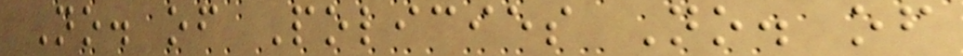No. of Policies No. of
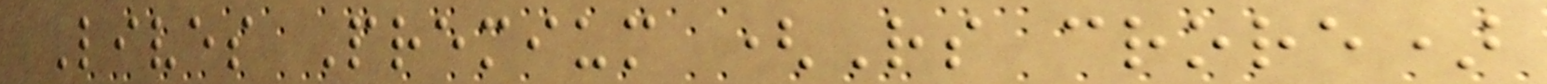Lives Premium (Rs crore)
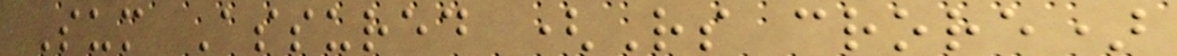Sum Assured (Rs crore)
